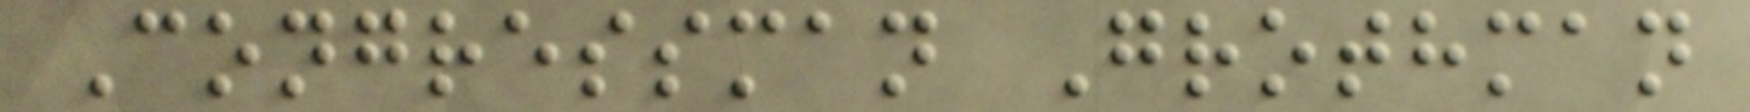Congressman Grothman
